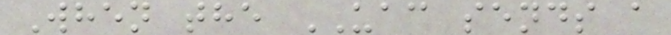When the UAC sends a
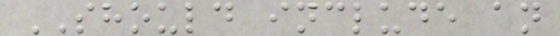SHOULD include an
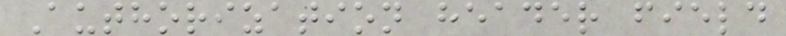Authorization header field
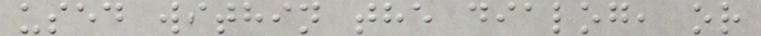used within the dialog, or
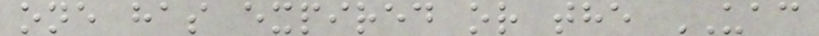one has expired or the UAC
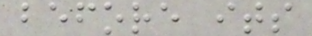before its
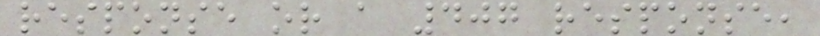response or a 407 response,
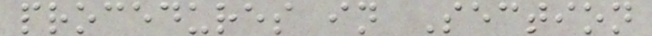procedures in Section
